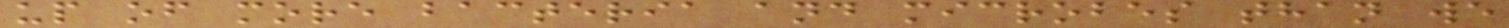up of more bacteria and microbes than we
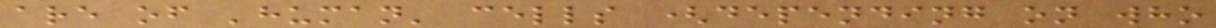are of 'human' cells (depending on who
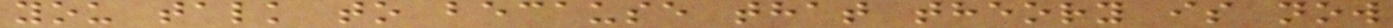you talk to because that theory is now
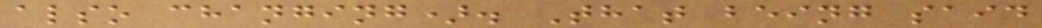also changing). That being said
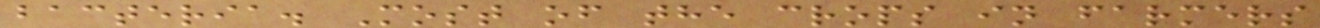bacteria. Most of the crops in farmers
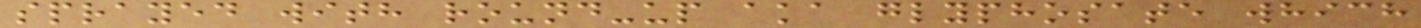sprayed with round-up aka glyphosate which
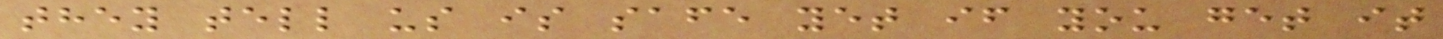they tell us is safe yet if you get it
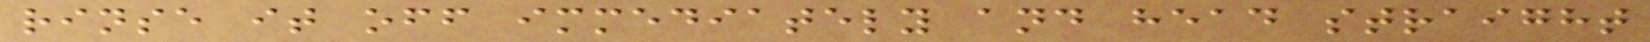rinse it off immediately and head straight
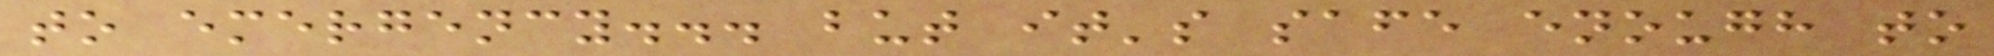to emergency... but it's safe enough to
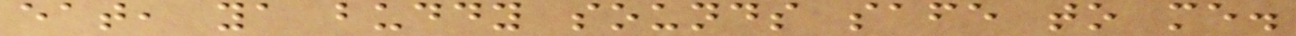eat, ya buddy sounds safe to me.
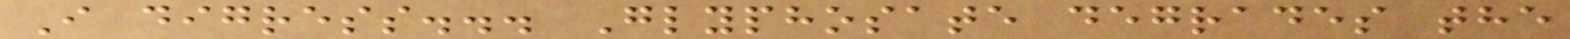I digress... Glyphosate degrades the
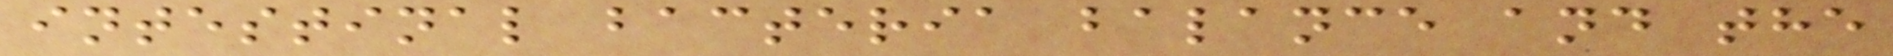intestinal bacteria balance and the
